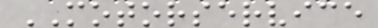MOTORSERVICE
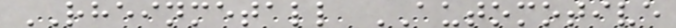RHEINMETALL AUTOMOTIVE
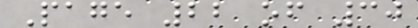Page 22 of 30
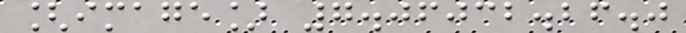[image] 7.06032.26.0
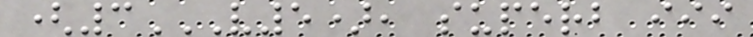(3V5), SUPERB III
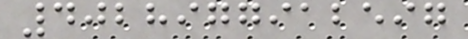4028977912597
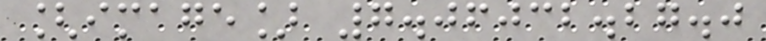[image] 7.06032.27.0
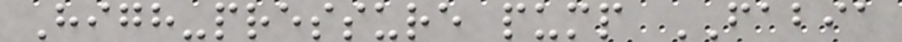High-pressure pump FABIA
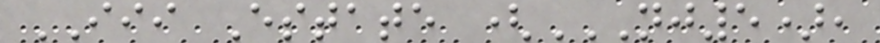III Estate (NJ5),
